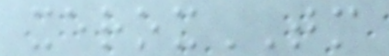xeroxTM
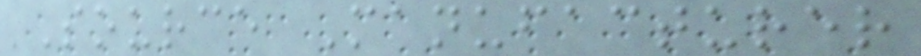Source Manufacturer
